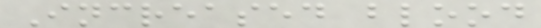Increased blood
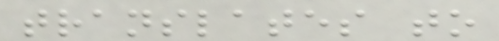translates to
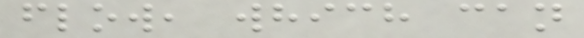flow, which can
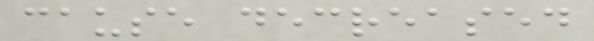cause decreased
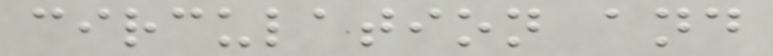circulation and
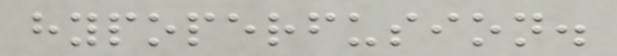hypoperfusion.
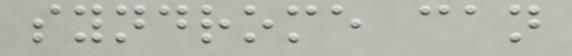syndrome can
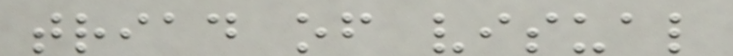triad of visual
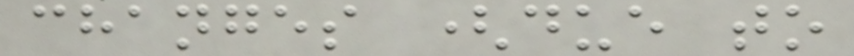changes (due to
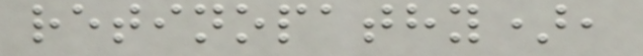retinopathy),
